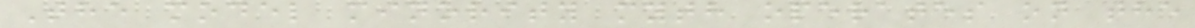The model minority myth operates on the
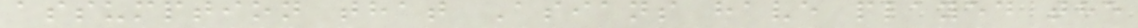assumption that Asians have played the
